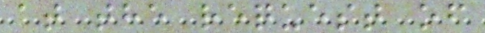at the request of
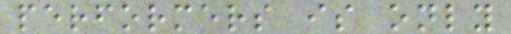performers is only
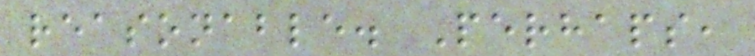reasonable. Perhaps,
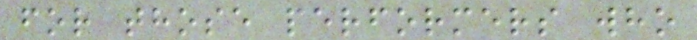for those performers who
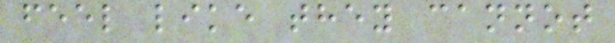feel like they cannot
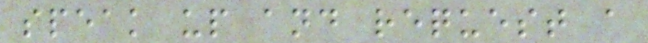speak up and request a
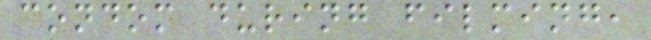condom during filming,
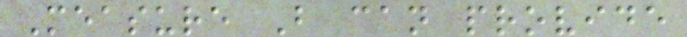Measure B can provide
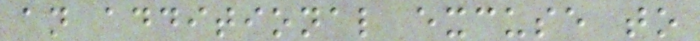an additional excuse to
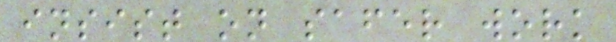insist on safer work
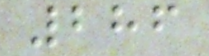286
